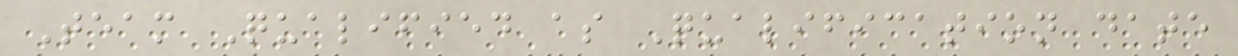Team Qualified as Qualification date
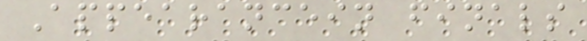Appearancein finals
